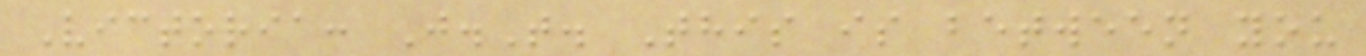Victoria: J.T. This is between you
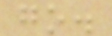go.
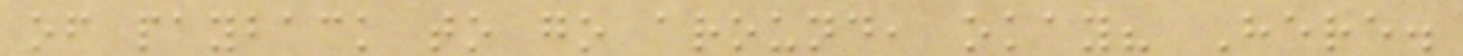of payback to go around, okay? Here.
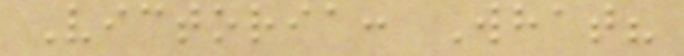Victoria: What?
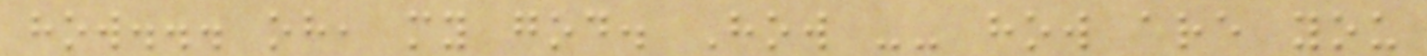how... oh, my god. How -- how are you
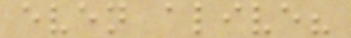even alive?
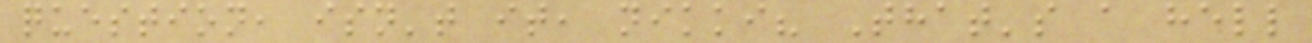question, isn't it, nikki? That's a hell
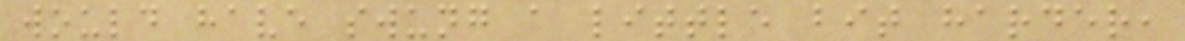would have swung a little bit harder,
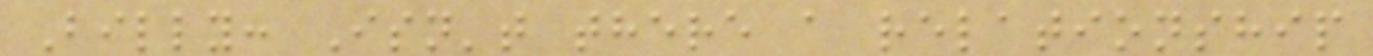Billy: Isn't there a relationship
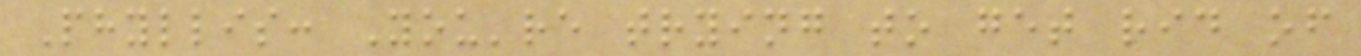Phyllis: You're trying to get rid of
